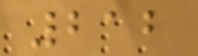212
